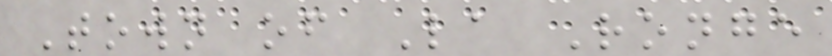Town of La Ronge
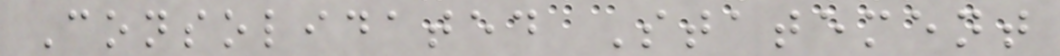Consolidated Statement
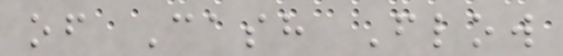of Cash Flow
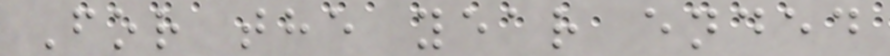For the year ended
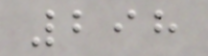298
